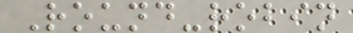Round-robin
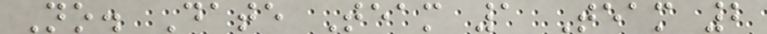No. Date Team 1 Team 2
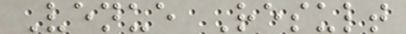Venue Result
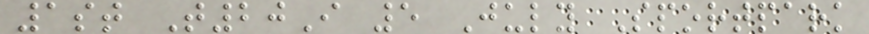1st T20I 5 July Sportpark
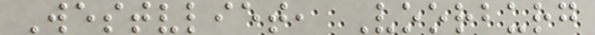Westvliet, Voorburg
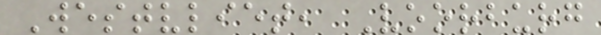Westvliet, Voorburg
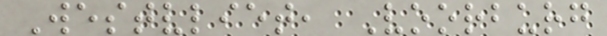Westvliet, Voorburg
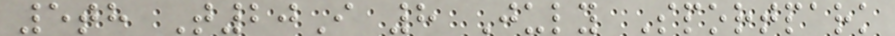5th T20I 8 July Sportpark
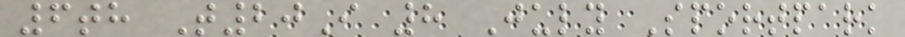6th T20I 8 July Sportpark
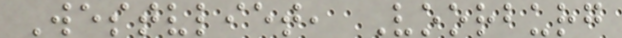Westvliet, Voorburg
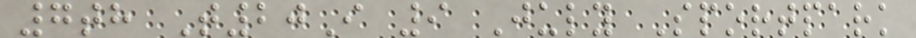7th T20I 9 July Sportpark
